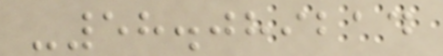-58.089214
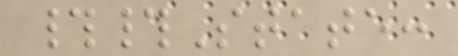##State:
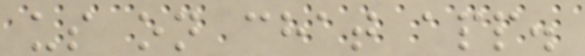us on chat app.
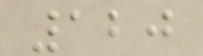120
